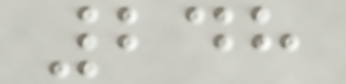248
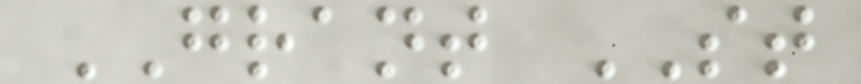GRANT ST
